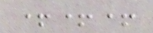+++
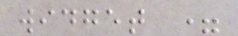widget =
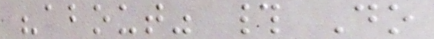"about" # Do
